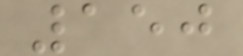150
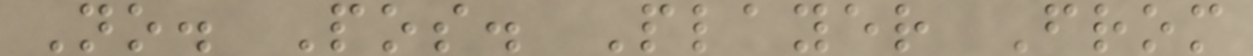No. Pos. Player From
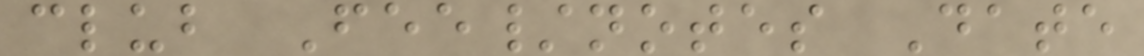club Fee/notes Date
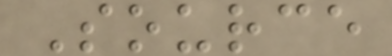Source
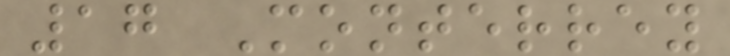17 Monterrey
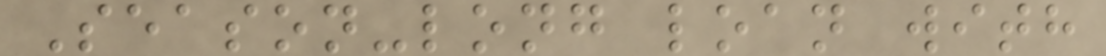Season-long loan with
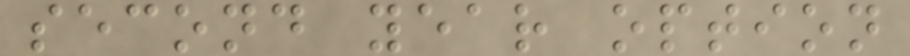second year option
